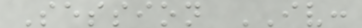Session IV:
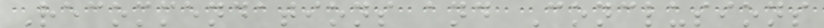Recommendations and Conclusions
